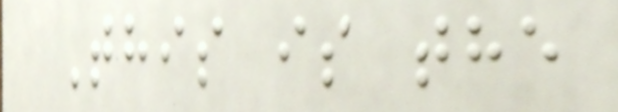This is the
